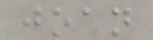joan
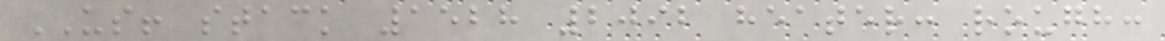US! stack 1528 2092 heater: rough:
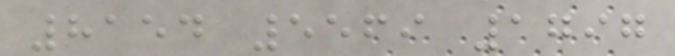8154 5569 1797
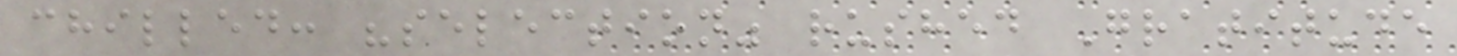chilled: "selection" rushed Gratitude
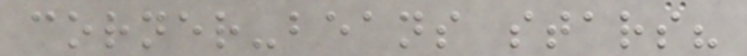corner-beans stars?
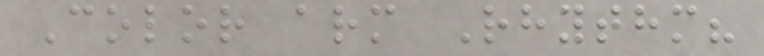Color arm Rhythm?
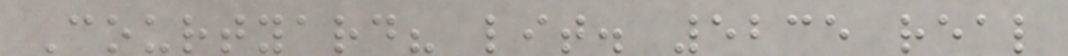Courtyard? lit. 5235 real
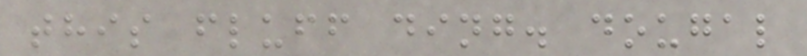this fluff ding. dougal
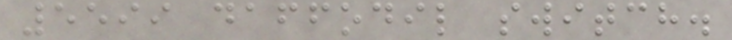5599 daffodil switch.
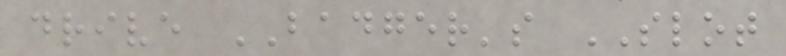drive BADGER's SLOT
